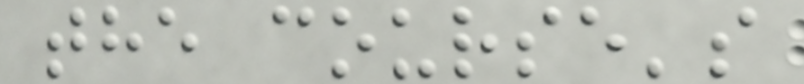the course's
